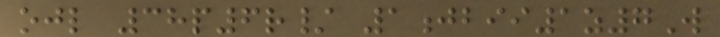ojl 38p6r/ 1jbii1z7W
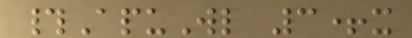#ApuWl 3+x
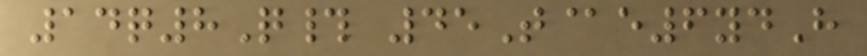14q8Q# 45T@e6ydH
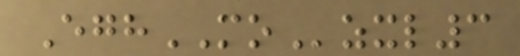EghMOzxl3
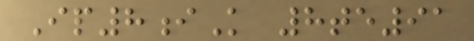Ip8iK 8te91
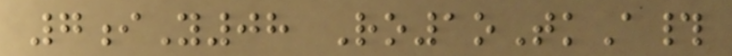7iY08 Ro1oTkA#
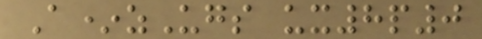A*zUgs ux8p0
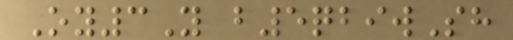Oy3Y b5qbiwSh
